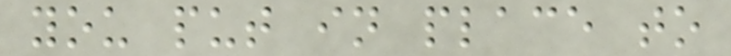you put in place to
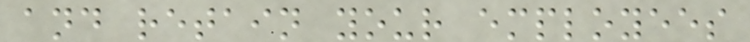and retain your employees
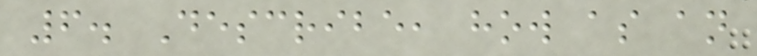6. Describe, how as an
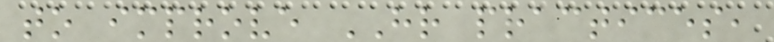to improve HR practices,
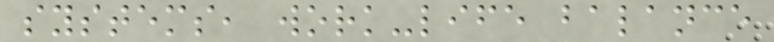systems, work-life balance
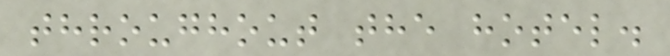throughout the hotel.
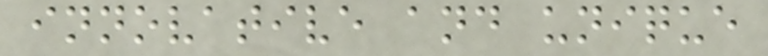innovative and unique
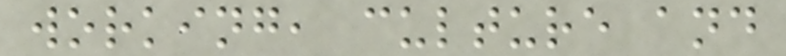working, culture and
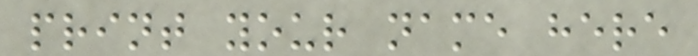print your name here
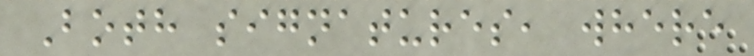Both signatures, where
